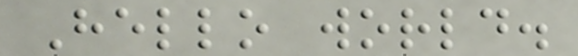Hello world.
